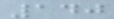140
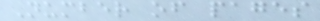Number of pages
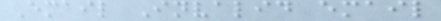Email Invalid email
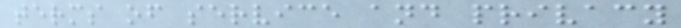terms of service and privacy
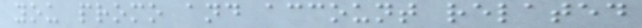you promo and account related
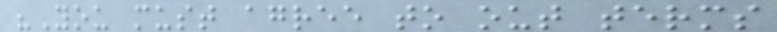"You must agree to out terms
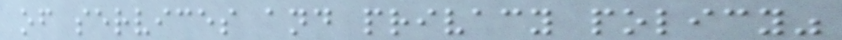of services and privacy policy"
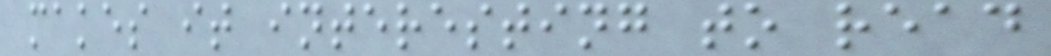makes it interesting to read
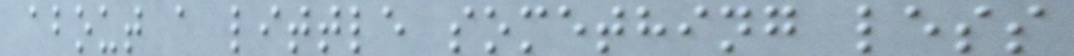about a little something less
